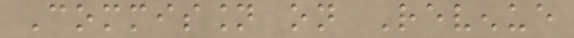Commission on Revenue
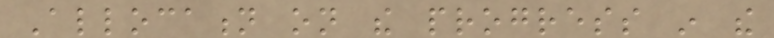Allocation on the progress in the
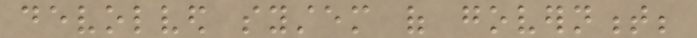devolved system of government;
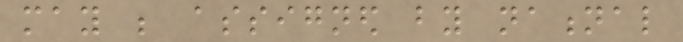may be assigned by national
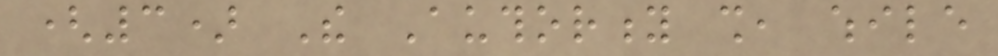(3) The Authority shall, while
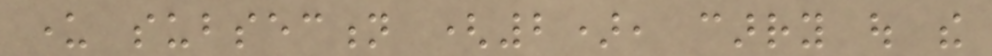under subsection (2), carry out the
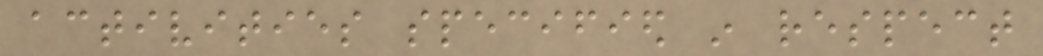activities specified in respect
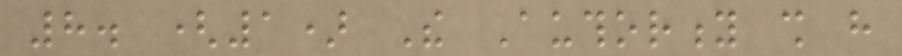8. (1) The Authority shall have
